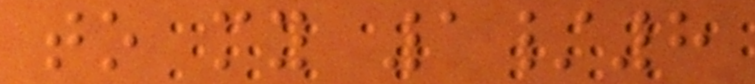to my 1/8
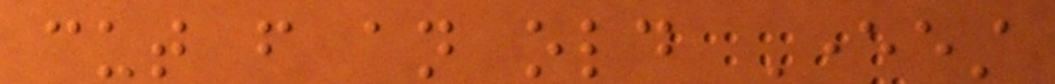cut from an old Everest
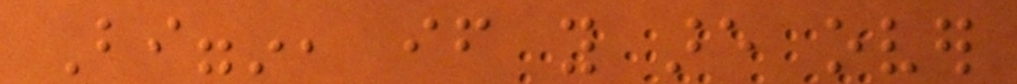Biggin, if you are over
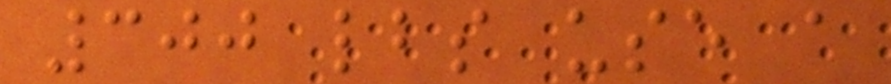300 lbs use a
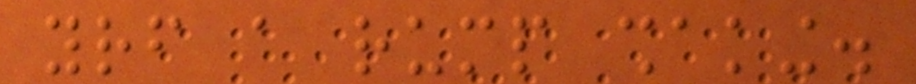yourself a rump shaking.
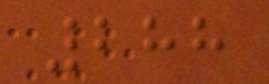288
